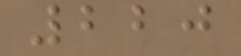220
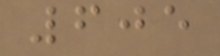605
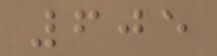605
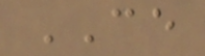CE
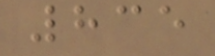835
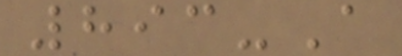893-A
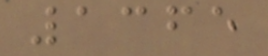1365
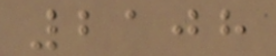2108
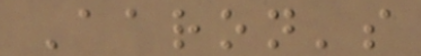Aaron's
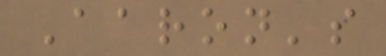Aaron's
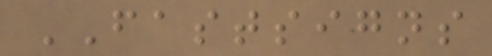FASTSIGNS
